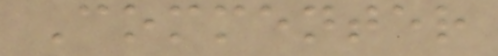Commenter
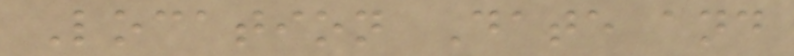Location Date and
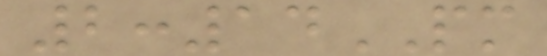2:14PM
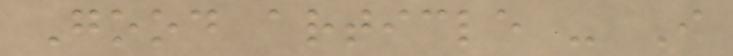Good article - I
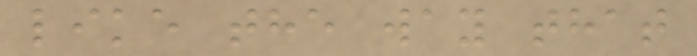like the way that
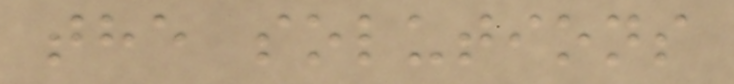the solutions
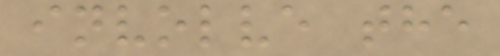involve the
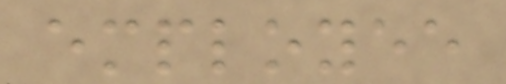employee
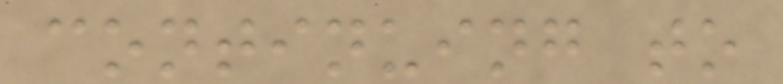continuing to
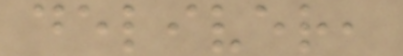deliver,
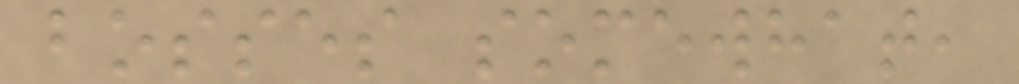bosses somewhat,
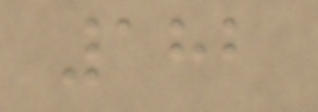182
